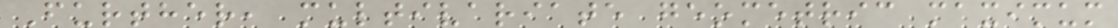Further, multivariate geometric maximum
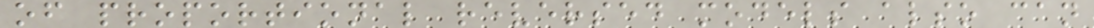of proportional reversed models also can
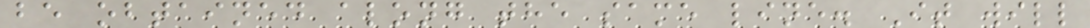be obtained along the same line. It will
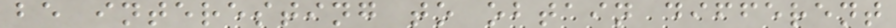be interesting to obtain different
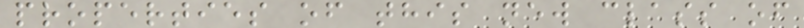properties of this new class of
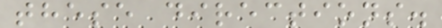these directions.
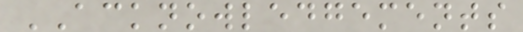ACKNOWLEDGEMENTS
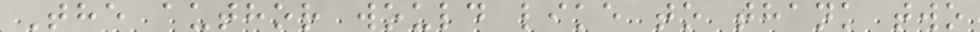The author would like to thank two
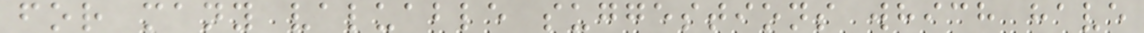for many valuable suggestions which have
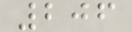206
